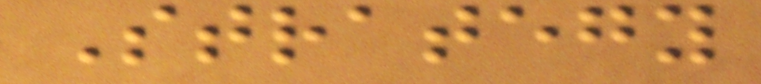Strategy
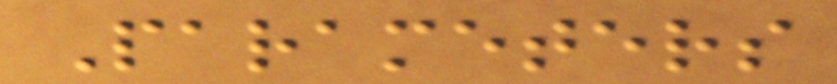Parameters
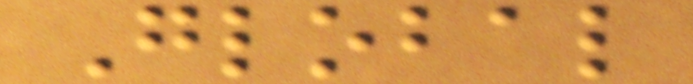Global
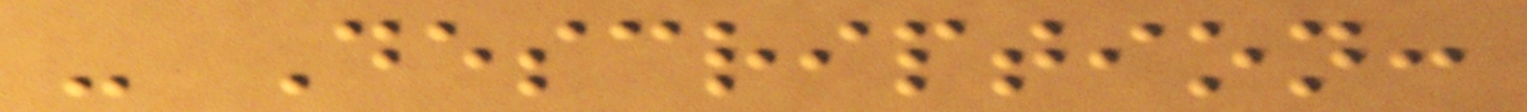- Description:
